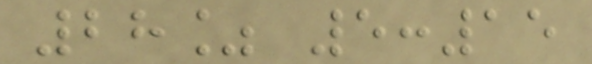28% 5:15
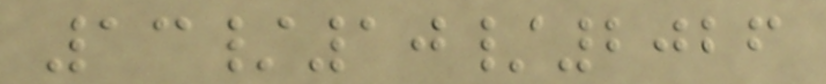13/10/2026
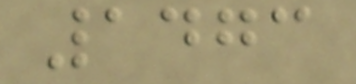1473
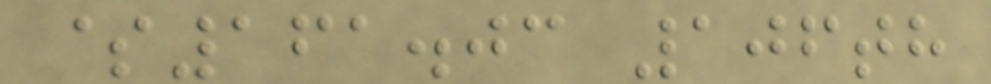$161.03 106th
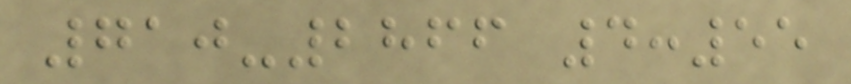710-2866 4:55
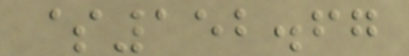$152.67
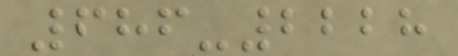686-2228
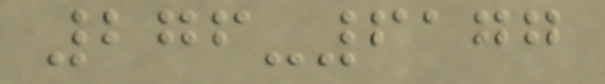276-6177
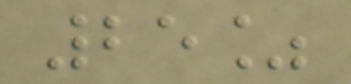25%
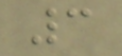3
